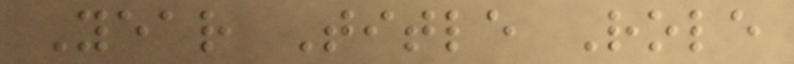Year Title Role
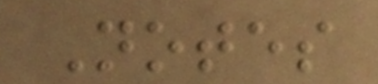Notes
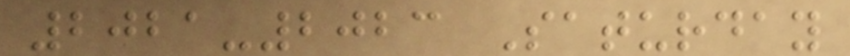2021-2023 Saturday
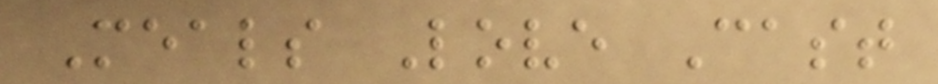Meals Love Cast
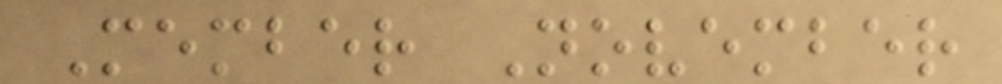Member November
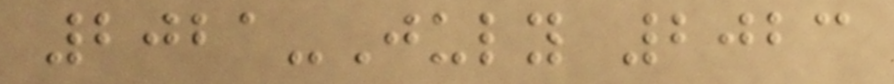2021-July 2023
